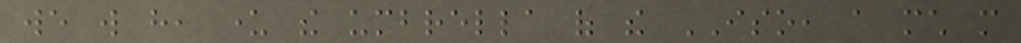we will have, under the umbrella of the ISO, a much more
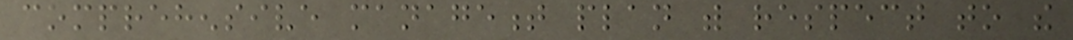comprehensive management plan with respect to the
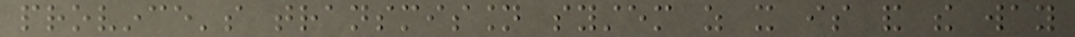province's transmission system as it is and the way
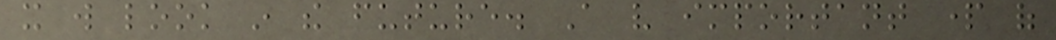it will look in the future. A very important part of
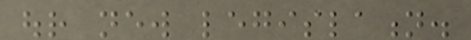our new legislation.
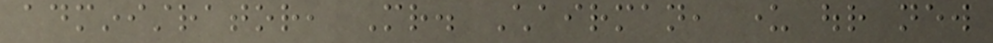administrator, Mr. Chairman, under our new
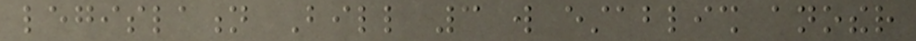legislation Bill 3 will establish another
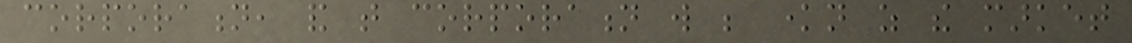corporation, and that corporation will be known as the market
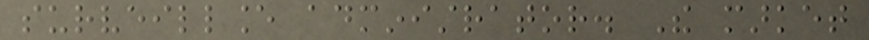surveillance administrator. The market
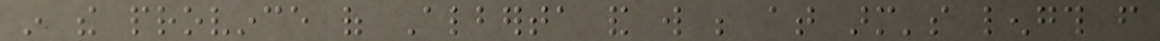in the province of Alberta and will be at arm's length from
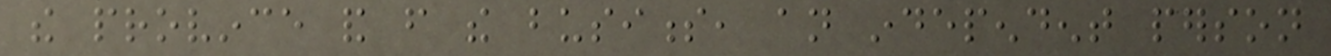the province and from the business, an independent person
